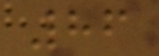86
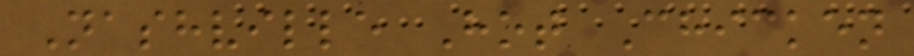Nashville Hot Chicken
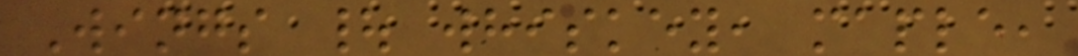Wings | whiskey, maple,
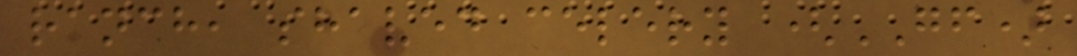ranch, shaved celery (GF)
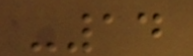-14
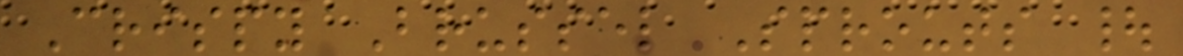Crispy Brussel Sprouts |
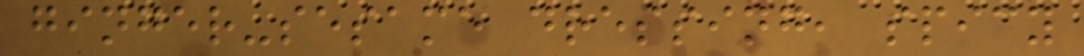ginger-sesame dressing, spicy
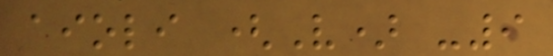aioli (V) -9
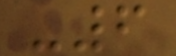-6
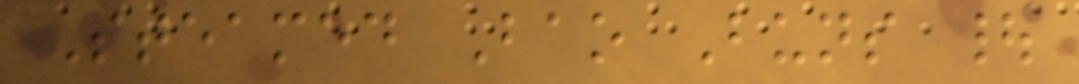Steamed Bao Buns |
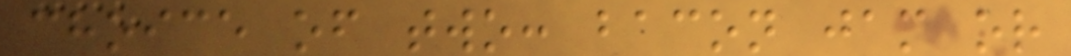choice of two: bacon jam or
